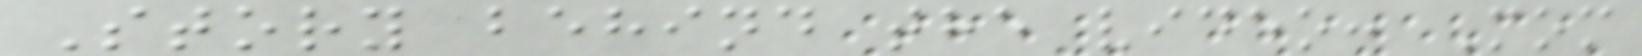Story behind the video: Mom
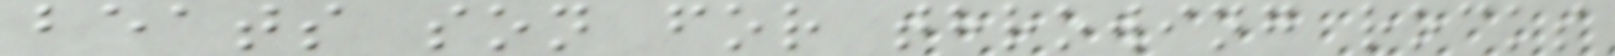beats son for throwing rocks
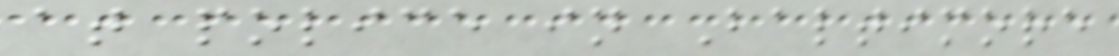at police in Baltimore
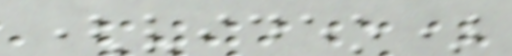(video)
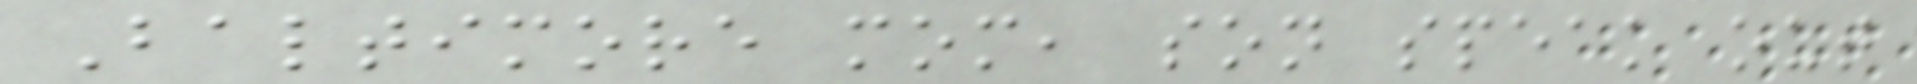Baltimore mom, son speak out
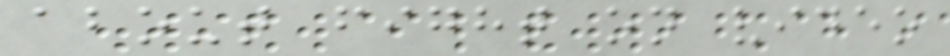about fight on video
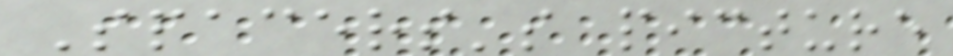Spacers's picture
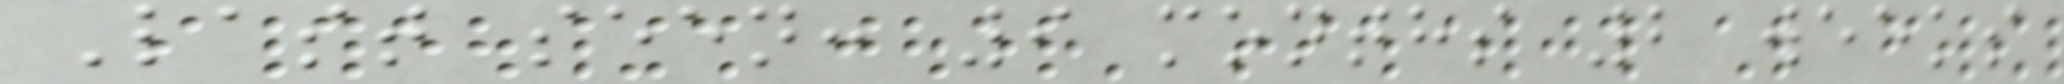Last seen: 9 months 2 weeks
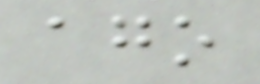ago
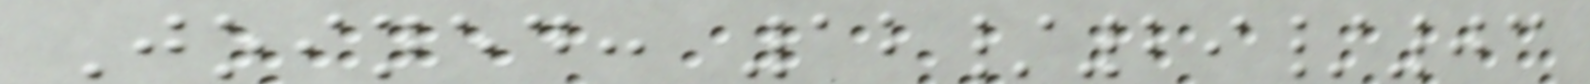Joined: 12/29/03
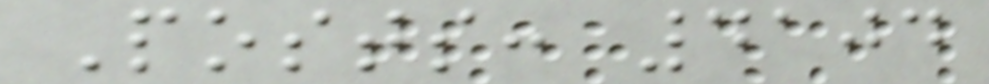Posts: 4104
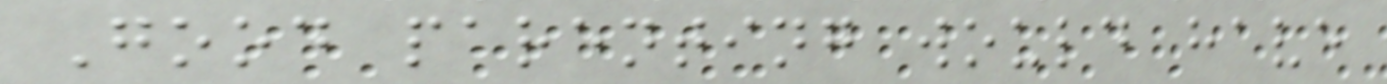Good parenting would have
